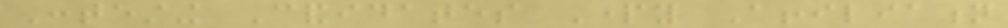Contesting Candidates Party Affiliation
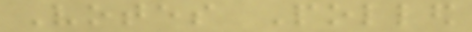Votes Polled
